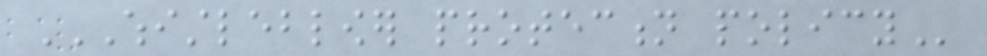WHISTLEBLOWER PROTECTION POLICY
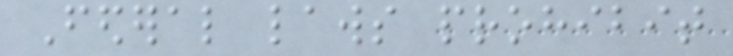Federal laws prohibit
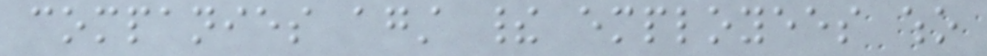companies against their employees who
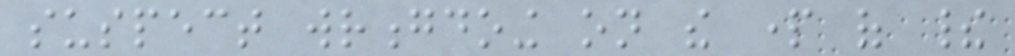suspect wrongdoing on the part of their
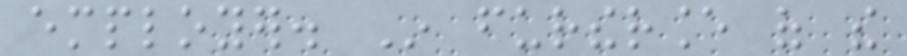employer. In furtherance of the
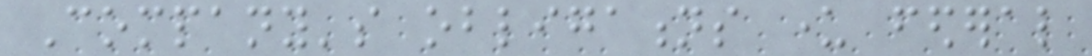Company's obligations under federal
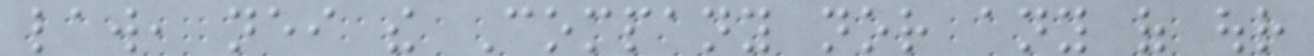law, neither the Company nor any of our
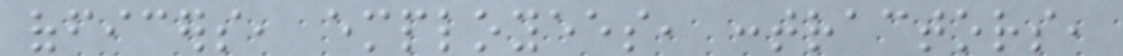officers, employees, contractors,
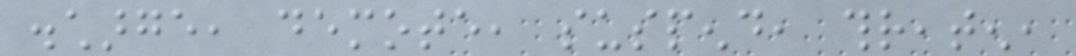discharge, demote, suspend, threaten,
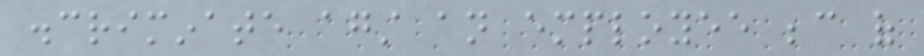discriminate against an employee because of
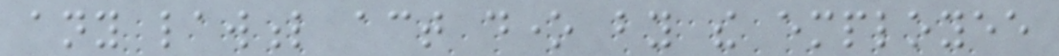any lawful act done by the employee
